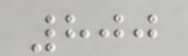800
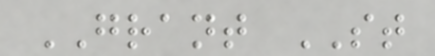GRANT ST
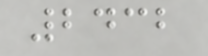2432
